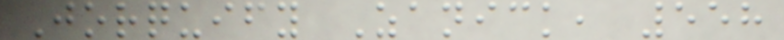Jorquify Zanick, 558
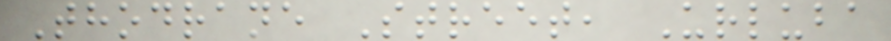Thodrane Street, Urluba
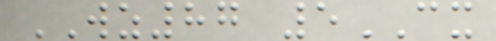WZ87 5CX
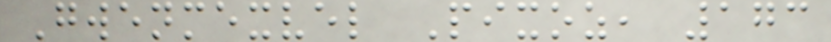Gwenmexvel Pixoz, 173
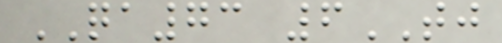QA73 6TJ
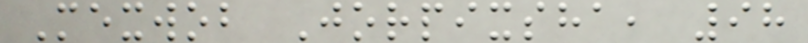Mexwob Jorpixsha, 98
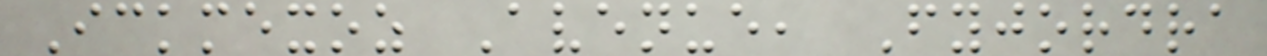Ickmexoz Avenue, Fyjordra
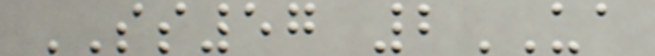SS57 2UA
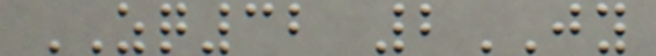ZQ32 2JY
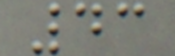43
